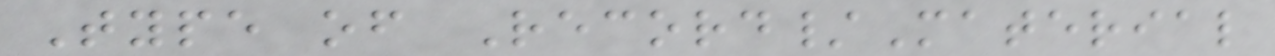Type of Record/Material
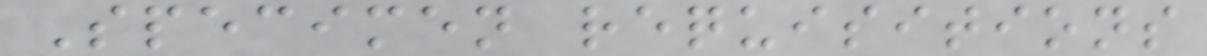Specimen requisitions
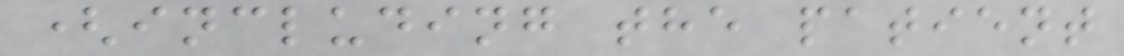(including the patient
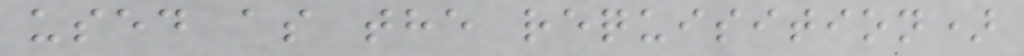used as the requisition)
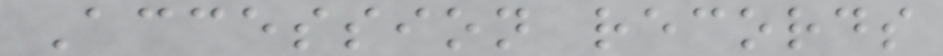Accession records
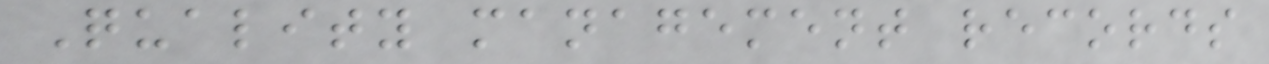Quality management records
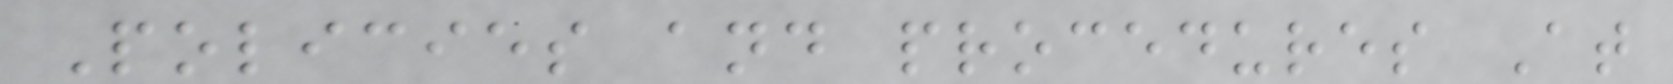Policies and procedures At
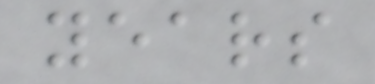years
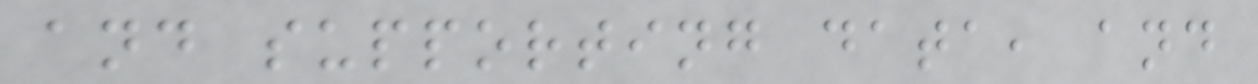and supporting data, and
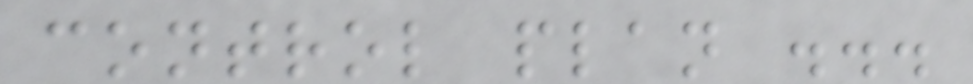control plan ...
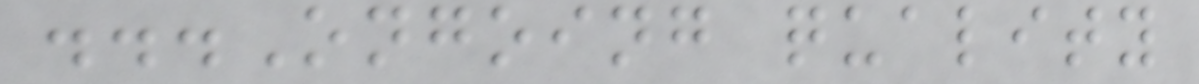...Ongoing quality
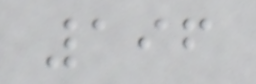196
